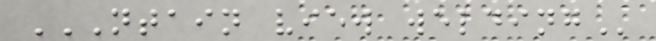NTAIN VIEW WELDING
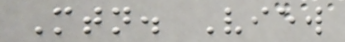Mtn. View
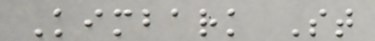Kimbark St
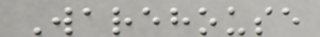Warehouse
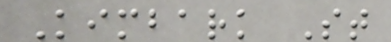Kimbark St
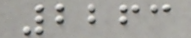2263
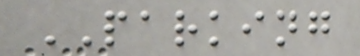PARKING
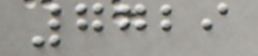7729
